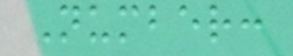Number:
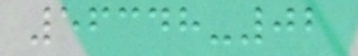56348-02
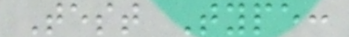Test Type:
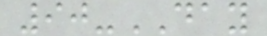90-DAY
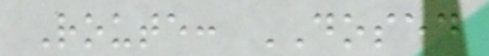Route: DOSED
